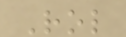Rol
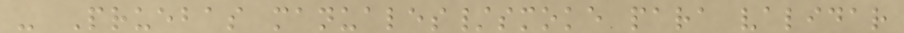- Pruebas manuales/smoke para validar
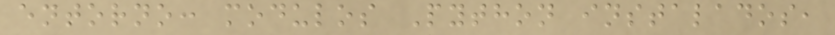entorno: modulos Python instalados,
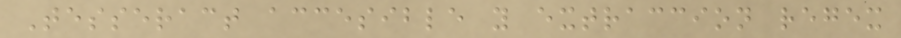Tesseract accesible y extraccion regex
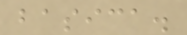basica.
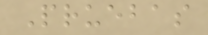Pruebas
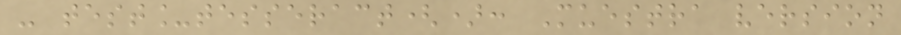- test_tesseract(): Muestra version
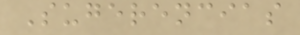Sugerencias
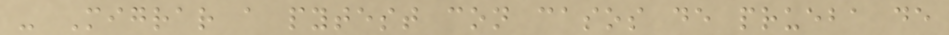- Migrar a pytest con casos de prueba de
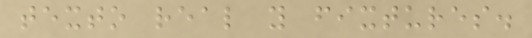texto real y fixtures.
